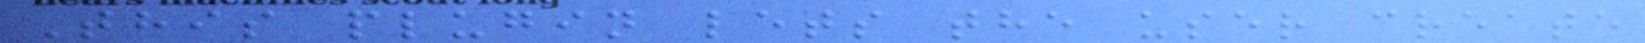This plugin lets the user create
